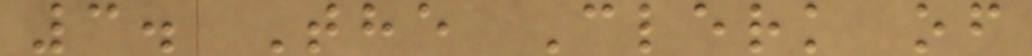3. The Clerk of
